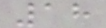18
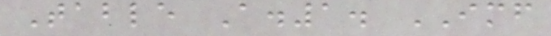Table A.1. IMF
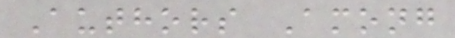Authors Among
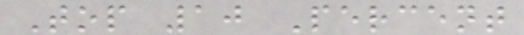Top 10 Percent
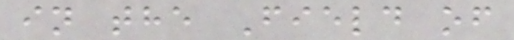in the Field of
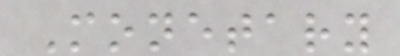Monetary
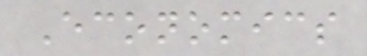Economics
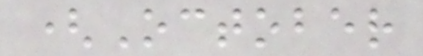(October
